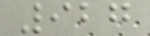927
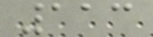113
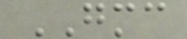GMC
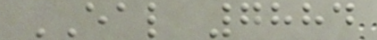EAL 7884
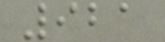921
